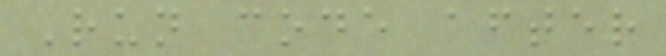Run code after
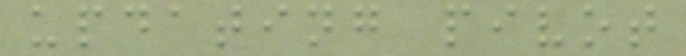updating pivot
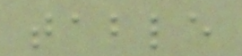table
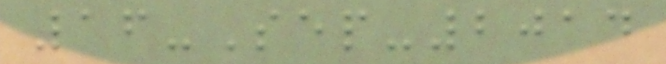16-Sep-2014
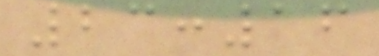23:16
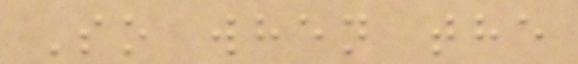So when the
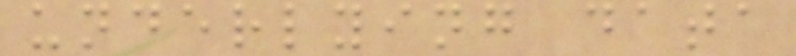underlying data
